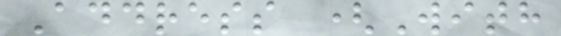Address (With
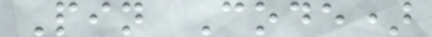Pin Code)
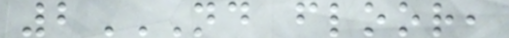2ND FLOOR,
